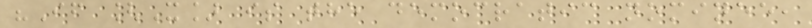"If [X] is the democratic nominee,
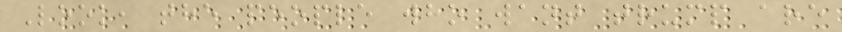Look, the people who want trump are
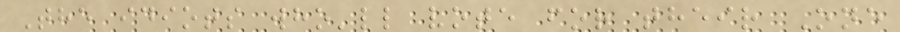The idiots who'll vote for their One
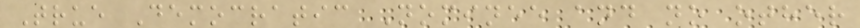True Democratic Nominee and no other
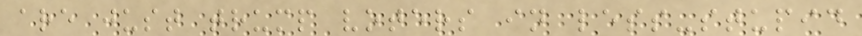are just trump voters in less-stupid
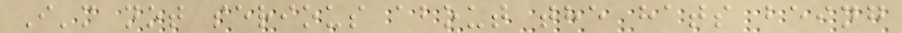I'm not serious about the hats being
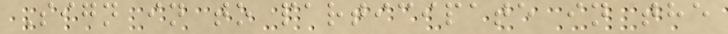Sign in to participate in the
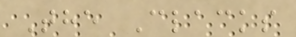The Clacks
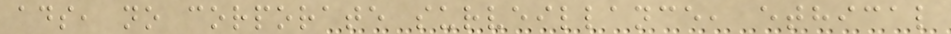ads, no corporate surveillance, ethical
